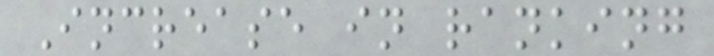Increase in ranking
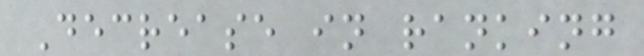Decrease in ranking
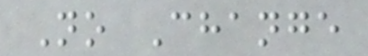No Change
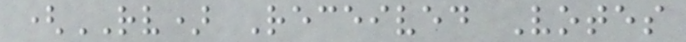(RV) Received Votes
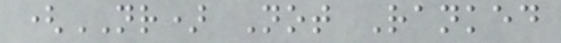(NR) Not Ranked
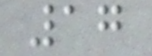17
